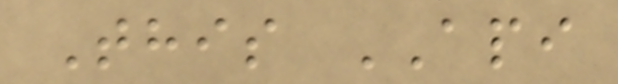This API
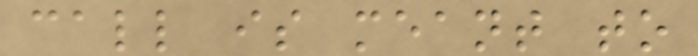call is meant to
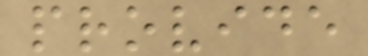provide
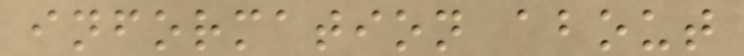information about
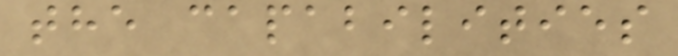the capabilities
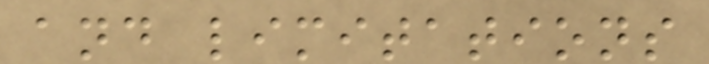and limitations
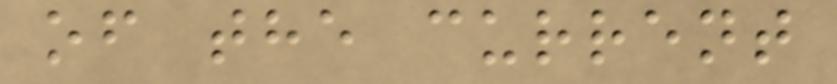of the current
